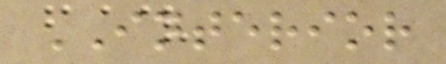INTERIOR
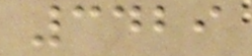3429
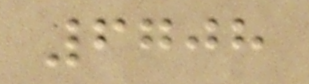6708
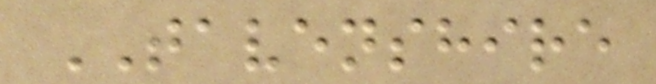TAVENSHIRE
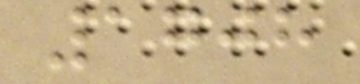1708
